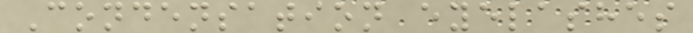Condensation eyelashes
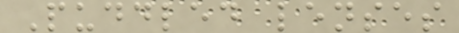Puddled lenses
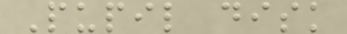Pupil disk
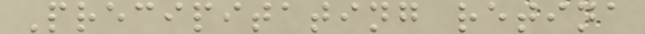Precipitating retina
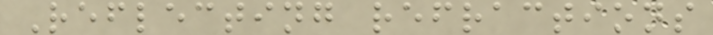Reflecting refractions
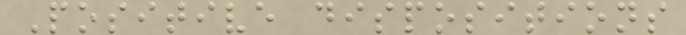Positive dispositions
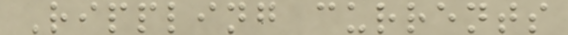Rippling currents
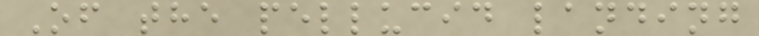Of the pellucid landing
